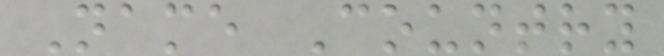Name Country
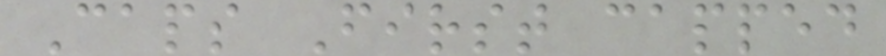Caps First capped
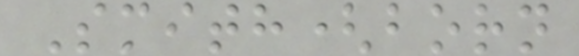Smith(born
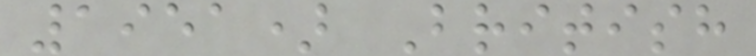1951) British
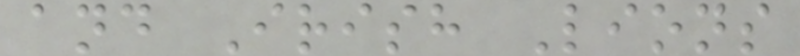and Irish Lions
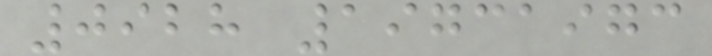0928 19731973
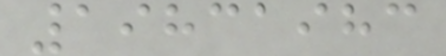19831983
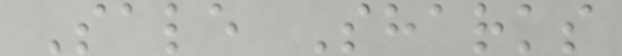Sale Sharks
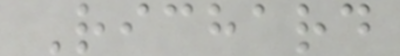Richard
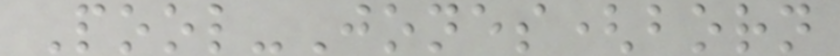Pool-Jones(born
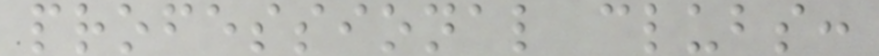professional clubs:
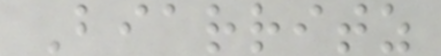Biarritz
